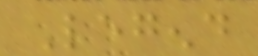Legend
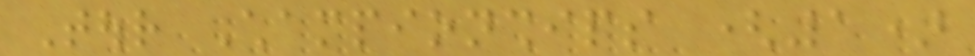Tour Championships (1)
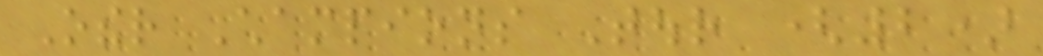Other Champions Tour (2)
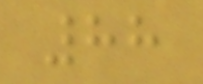88
